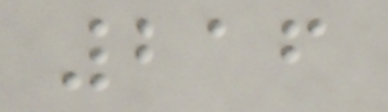216
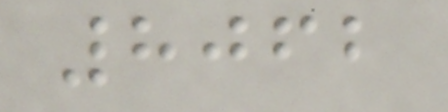8062
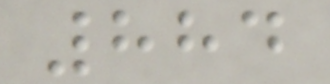884
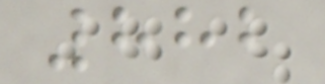882
